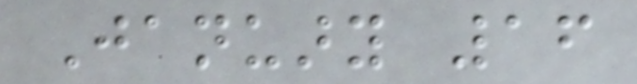January 16
